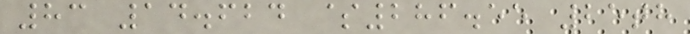83 14.624 $286.55 25th
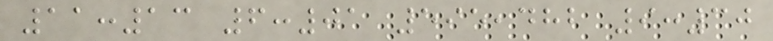11:13 6:01 595,482 9:30
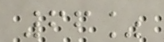66%
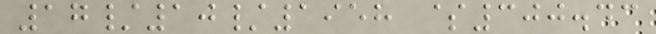17/10/1958 $300.43
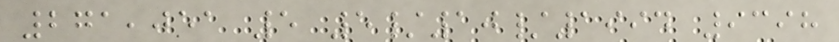271,051 5 5/10/1994 9398
